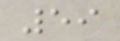59
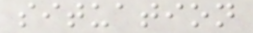situation
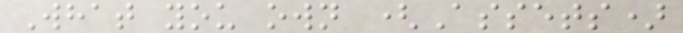What you own (Assets)
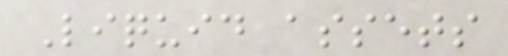Liquid assets
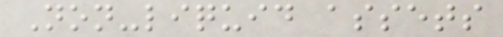Non-liquid assets
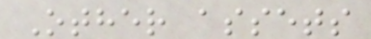Other assets
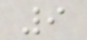9
